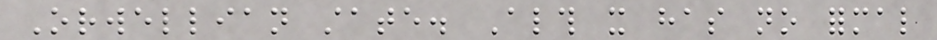Orwellian state. Although it has no formal
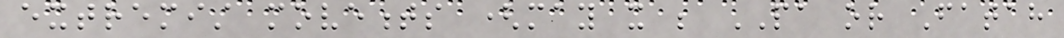extremist movements (may it be PA or Fatah
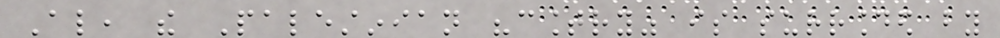Also, the Palestinian "country" is surrounded by
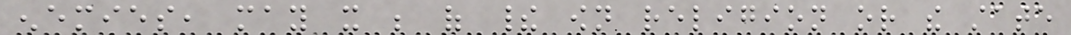enemies, may it be of their own religion or the state
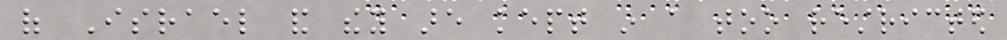of Israel and they are kept in a too restricted
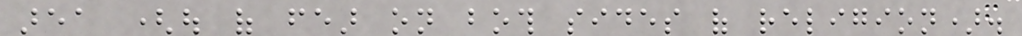area (out of fear on both sides of religion).
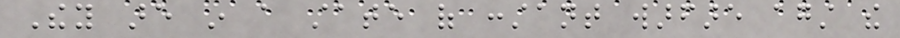They are in a state of constant warfare against the
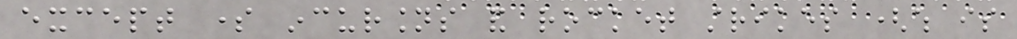except some incursions and rocket strikes (which is
